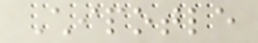Chipotle
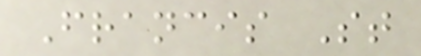Francis St
